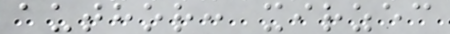author: xirzec
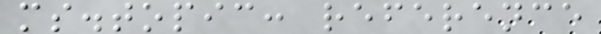ms.topic: reference
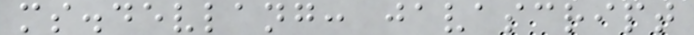ms.devlang: javascript
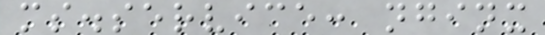ms.service: nginx
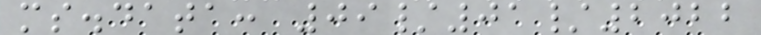ms.data: 09/01/2022
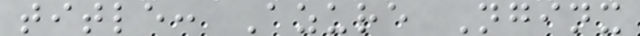title: Azure Nginx
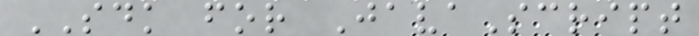SDK for JavaScript
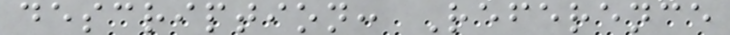description: Reference
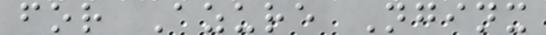for Azure Nginx
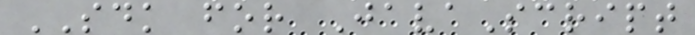SDK for JavaScript
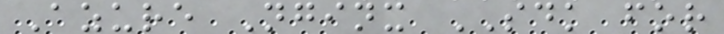Azure Nginx SDK for
